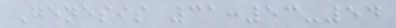Genesis 31:53-54
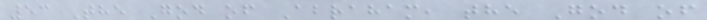53 The God of Abraham, the God of
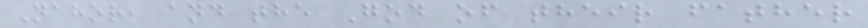Nahor, and the God of their father
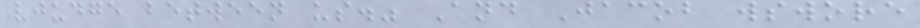vjudge between us." And Jacob wswore
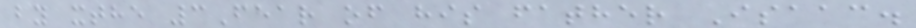by xthe 3Fear of his father Isaac.
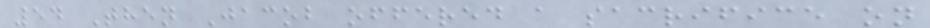54 Then Jacob offered a sacrifice on
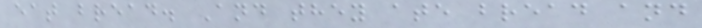eat bread. And they ate bread and
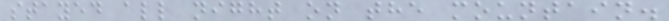stayed all night on the mountain.
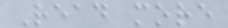Read more
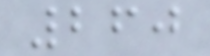260
